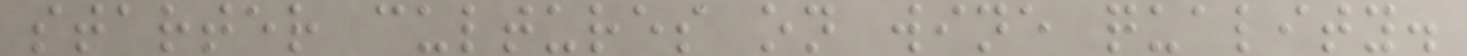starter cultures on wine quality.
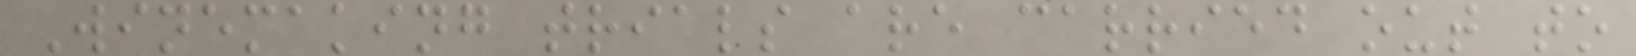Winemaking trials are carried out to
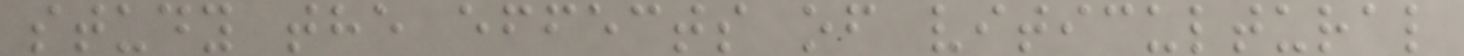study the effects of viticultural
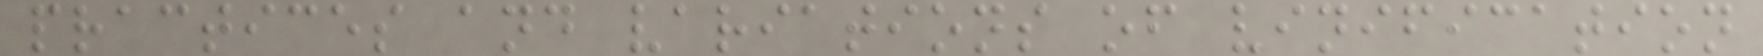practices and variations of vinification
